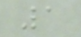1
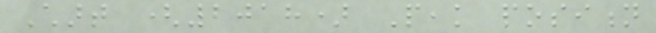Chart (2018) Peak position
